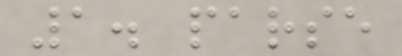1. parse
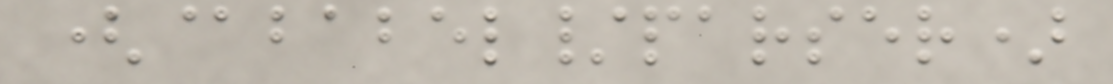(@babel/parser)
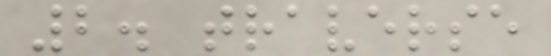2. traverse
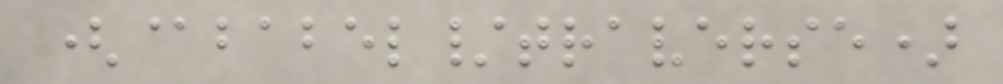(@babel/traverse)
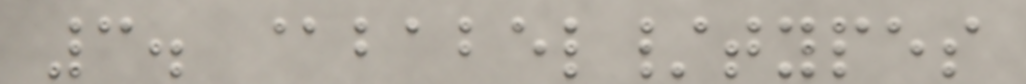3. @babel/types
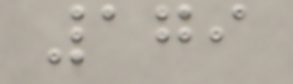179
